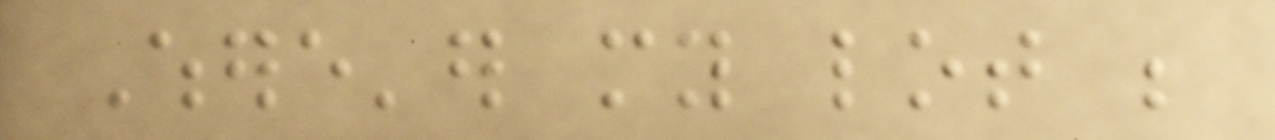Where'er my lot be
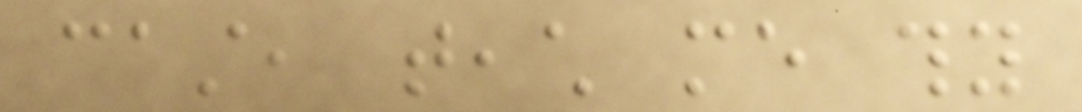cast, teach me thy
